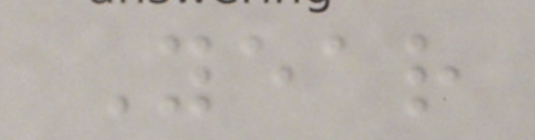Year
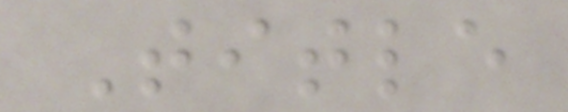Title
